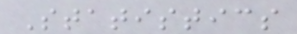Statistics
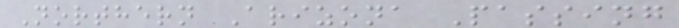Northern Arizona Passing
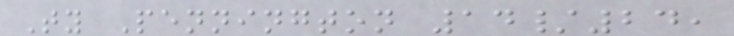Ty Pennington 14/24,
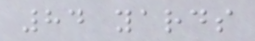84 yards
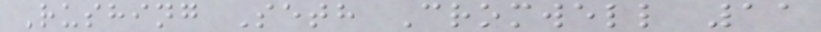Rushing Seth Cromwell 11
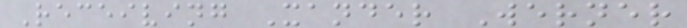Receiving Xander Werner
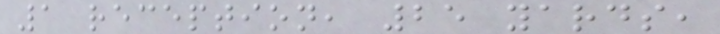1 reception, 25 yards,
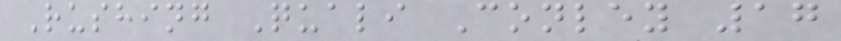Rushing Quali Conley 17
